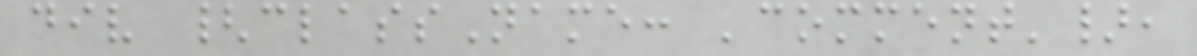div {className: 'comment'},
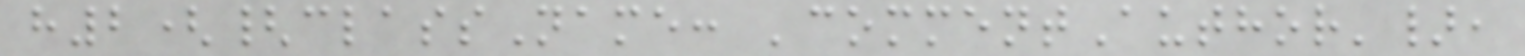h2({className: 'commentAuthor'},
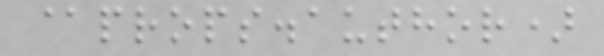@props.author)
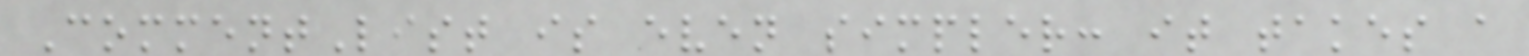CommentList is even simpler: it takes a
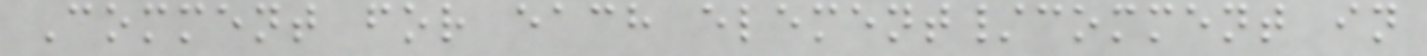Comment for each element/comment in
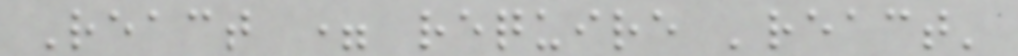React = require 'react'
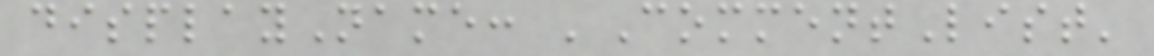displayName: 'CommentList'
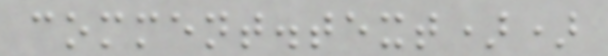comment.text))
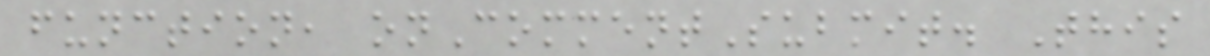function, onCommentSubmit. This
